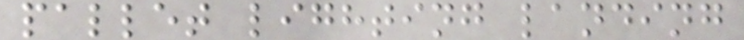pallet lighting landing
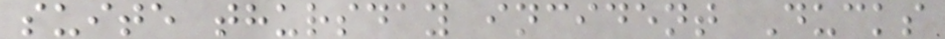suite thursday incident Ducks
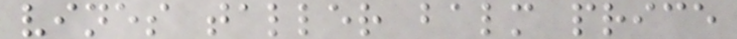vines taller balm price
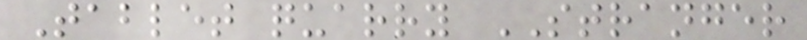Tablet quarry STRANGER
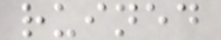ruined
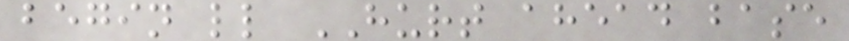begin ll HURT ahead base
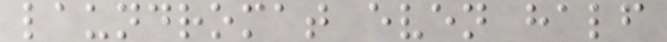laundromat even half
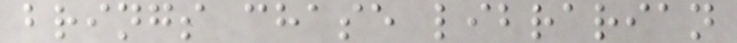brings chase librarian
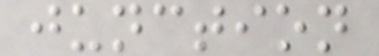junction
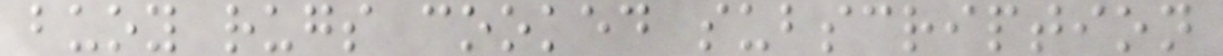buoy rugs cooked subscription
